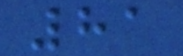81
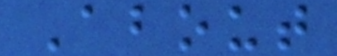About
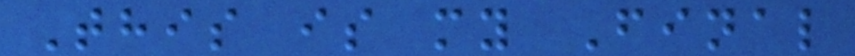This is my Final
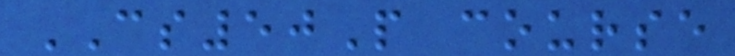CS50P course
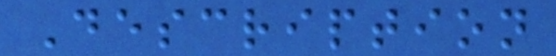Description
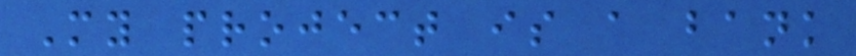My project is a bank
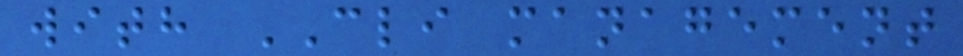with CLI management
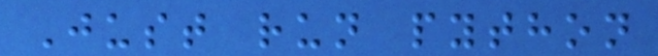Just run python
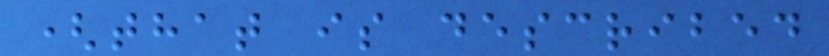(that is described
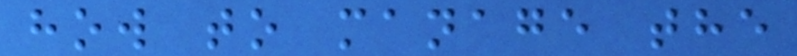how to manage the
